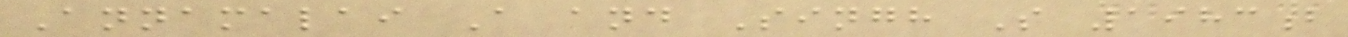Annamalai A and Singh S 1983b
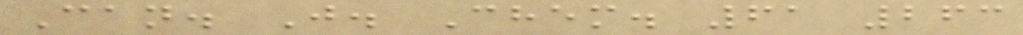Can. J. Chem. 61 263
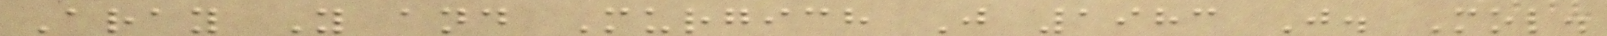Aray Y and Murgich J 1983 J. Mol.
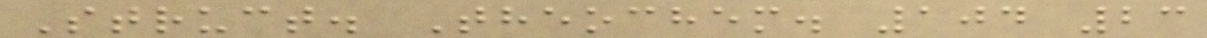Struct. Theochem. 104 23
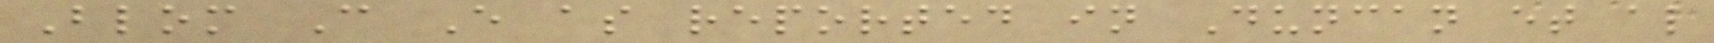Blom C E as reported in Duncan et al
